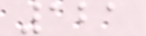121
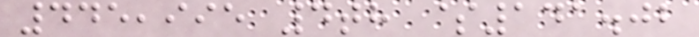445,995 4th $141.02
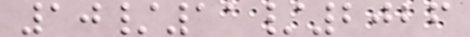10/11/2026
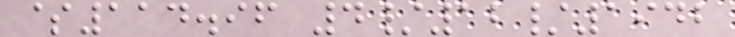$114.96 4/12/1942
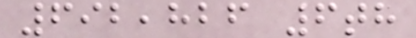692,826 6th
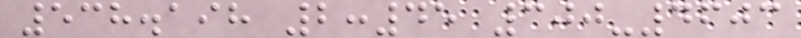538.198 2:45 300-4603
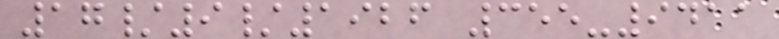17/9/1926 355-9411
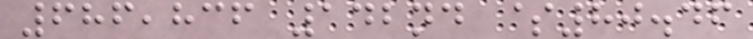686,836 142nd $80.46
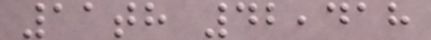11th 42,418
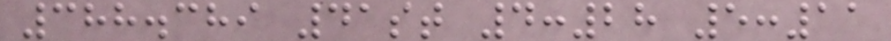388.389 41st 4:28 5:11
